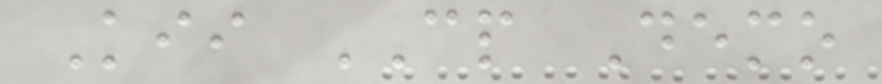Kii CP Demo
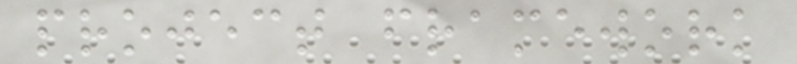project framework
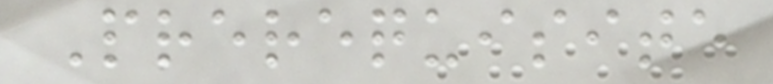Prerequisite
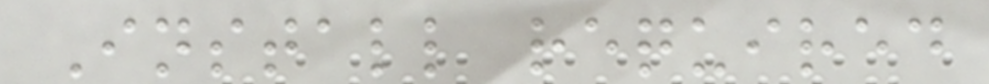Install required
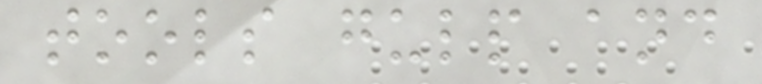tools gulp and
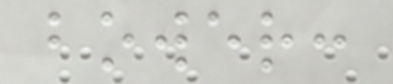bower:
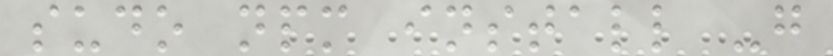sudo npm install -g
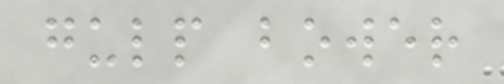gulp bower
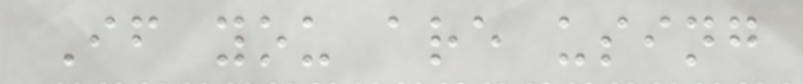If you are using
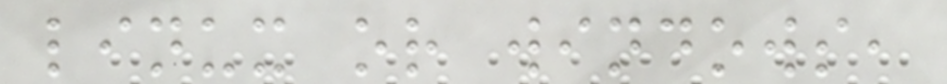linux or windows,
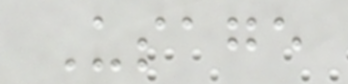Usage
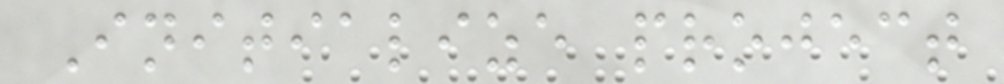Initialize project
